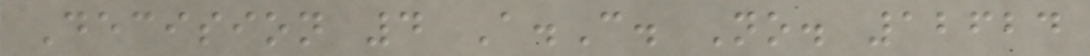Decision 4 A.C. No. 12624
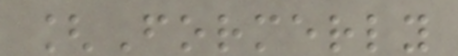[Formerly
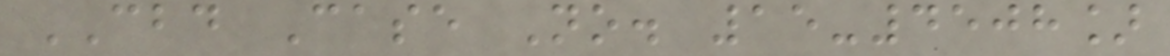CBD Case No. 15-4508]
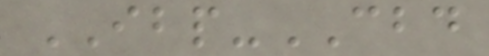IBP-CBD
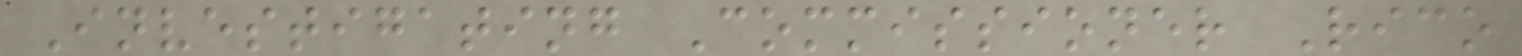Investigating Commissioner Rico
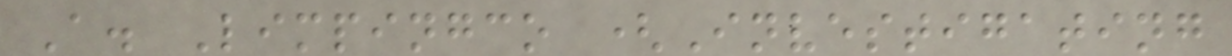A. Limpingco (Investigating
